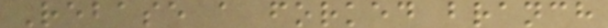Rebase a forked branch
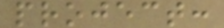project:
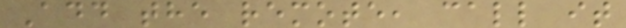Add the remote, call it
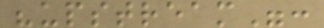"upstream":
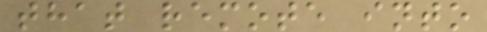that remote into
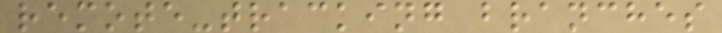remote-tracking branches
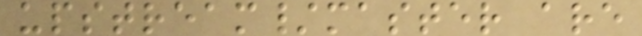upstream/master are
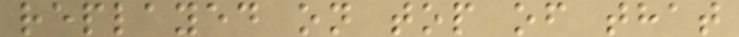replayed on top of that
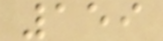159
